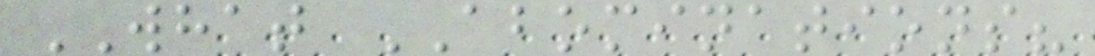WHAT ABOMINATIONS?
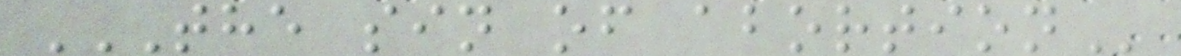THE SIN OF ABORTION
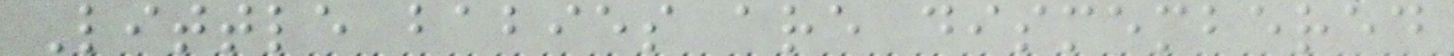Little babies are dismembered
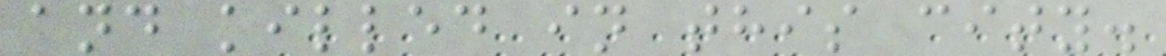and killed in this city.
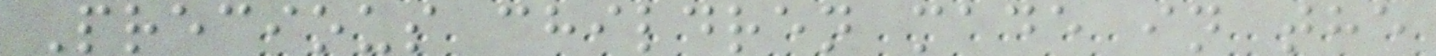Precious children made in the
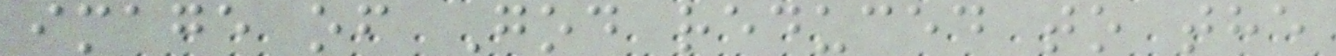image of God reduced to the
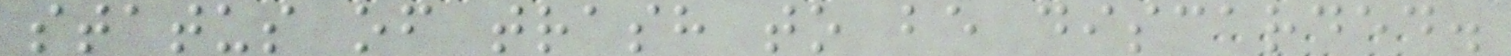status of trash to be discarded.
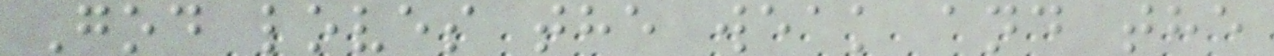God loves the weak and the
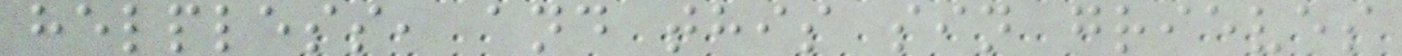helpless, and this sin grieves
